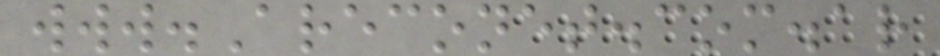www.Areconet.com.ar
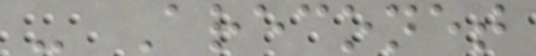- Areconet
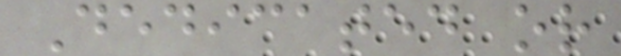Dedicated or
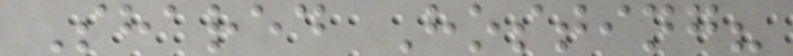Shared Hosting?
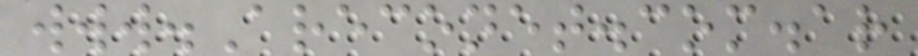www.Areconet.com.ar
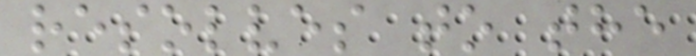resolves to the
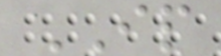IP
